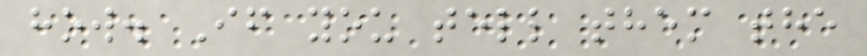how. If you tell them the
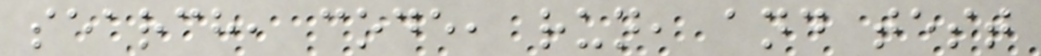search, code, run, and test
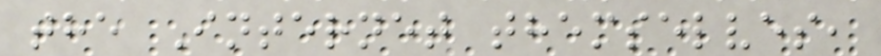the Internet themselves,
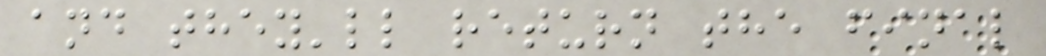and they'll return the final
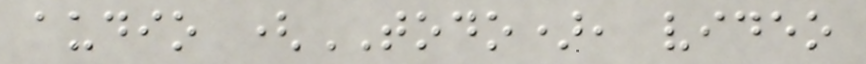audio (TODO), video
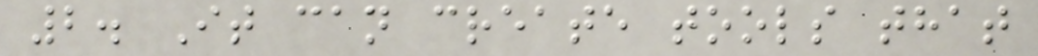2. It can create tools that
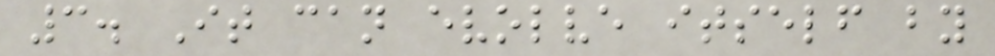3. It can evolve itself by
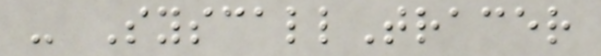- SyscallTracer
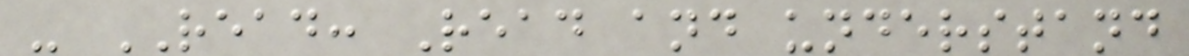- READ: Read and understand
